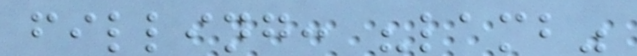filling: "lamb"
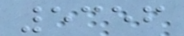5356
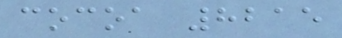cocoa 8215
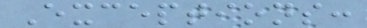Exceptions:
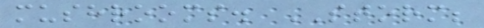mushrooms. STORM;
